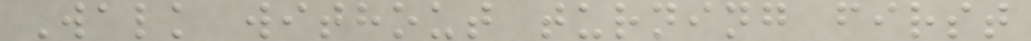Walk without turning first
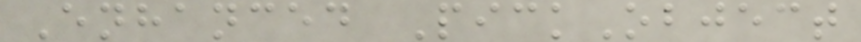Enhanced PickObject
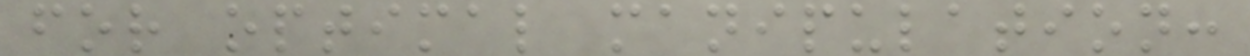for optimal manipulation:
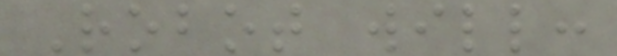Robot will:
